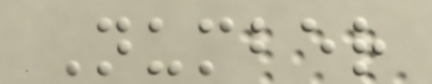Number
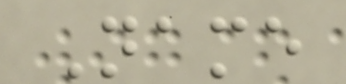Name
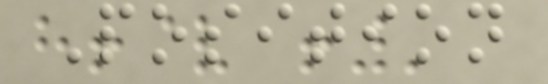Position
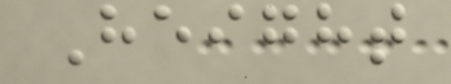Height
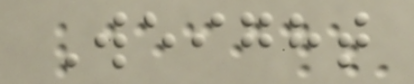Weight
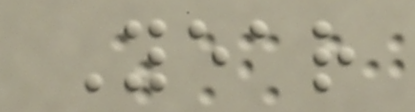Year
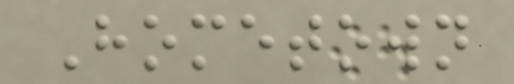Hometown
